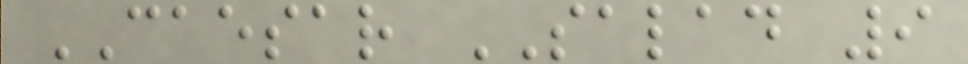CAESAR SALAD 9
